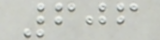606
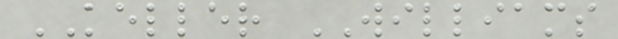KELLER WILLIAMS
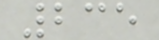235
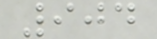904
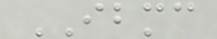IBMC
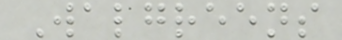Walgreens
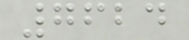7624
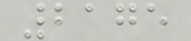2175
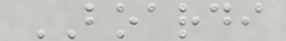BOARDI
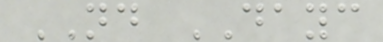ND DAYC
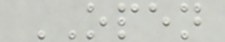OPEN
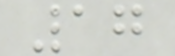17
